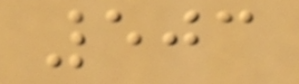503
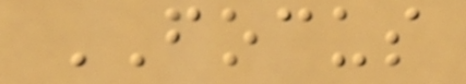FOCUS
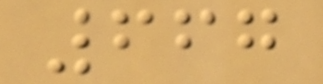667
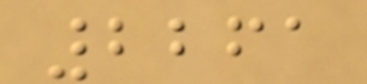2261
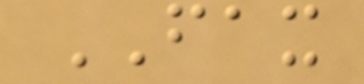FAX
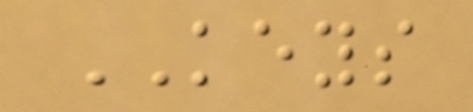KEYS
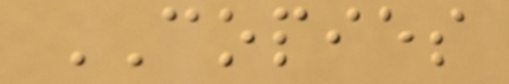COPIES
